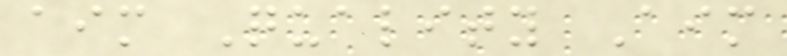aim Quality Aim
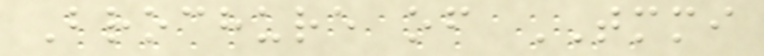Brochure of TMMI
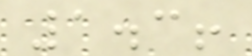1.3!
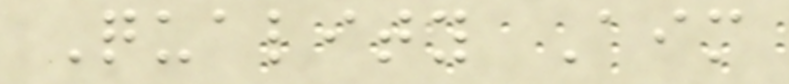Quality Aim
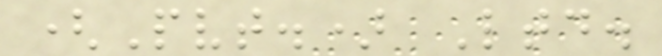(Pvt.) Ltd.
